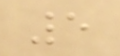5
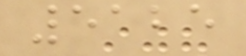5125
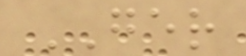GER
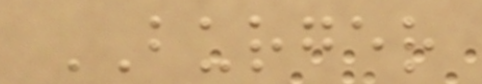BURGER
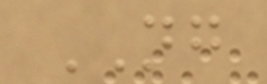NG
